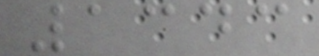1343
